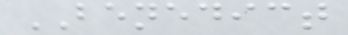BENEDICT
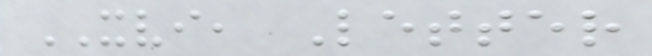XVI, Letter
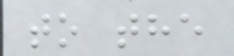to the
